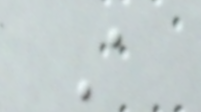A
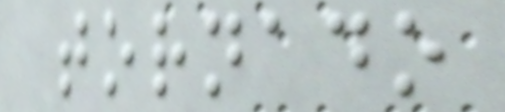tornado
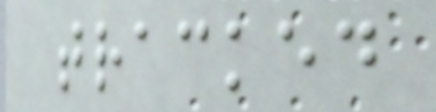tracked
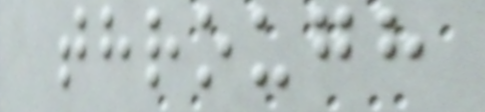through
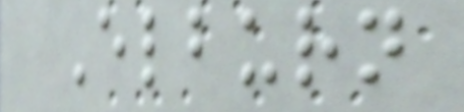Elburn
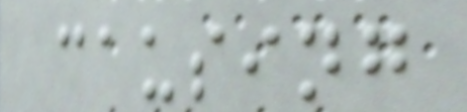causing
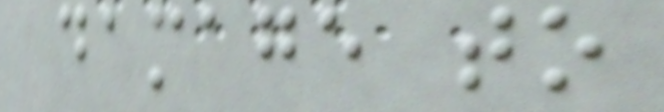damage to
